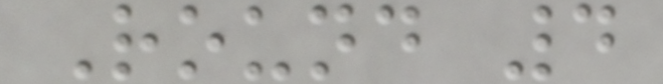Round 4
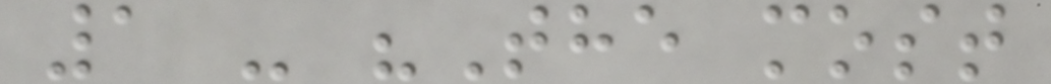1 - "The most
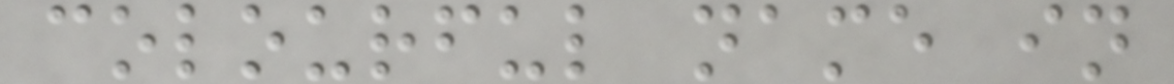colourful name in
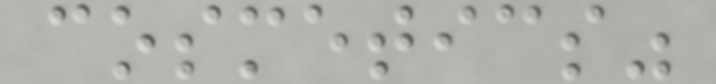cosmetics"
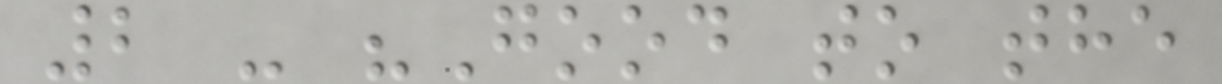2 - "Good to the
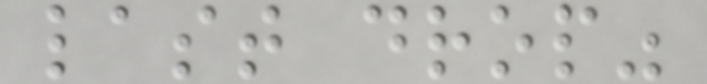last drop"
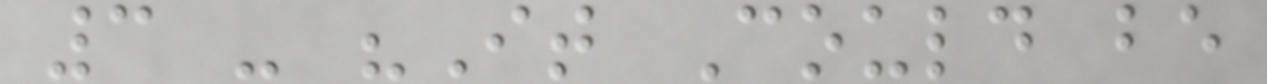3 - "It Could be
